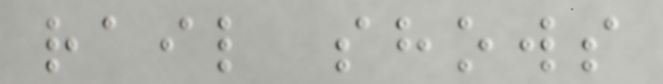rail shows
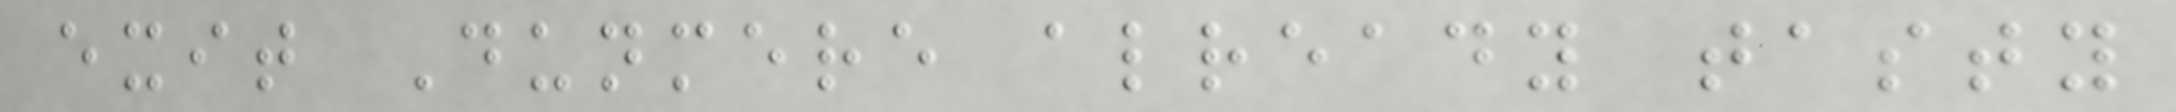exit Dunmere already tasty
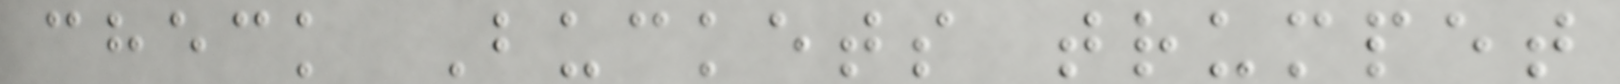check Buckets trumpet
